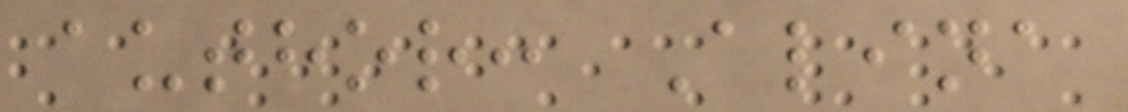author: Alina
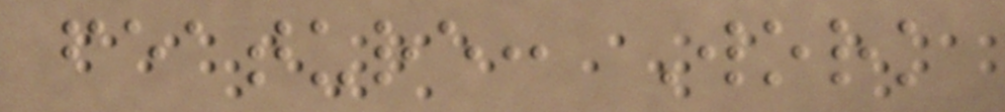feature: Work
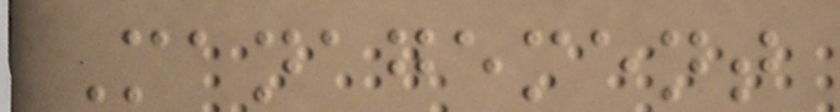Management
